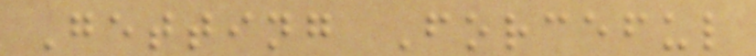Getting Forceful
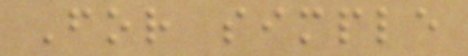For simple
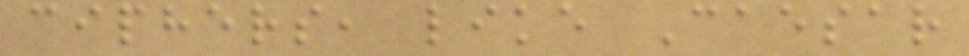ciphers, like Caesar
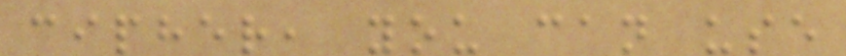cipher, you can use
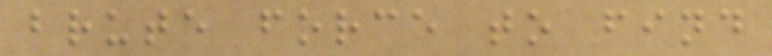brute force to find
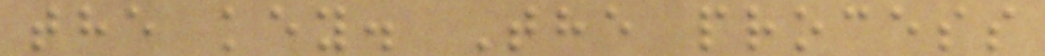the key. The process
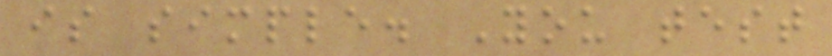is simple. You test
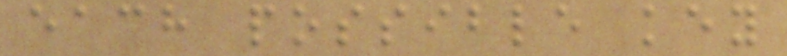each possible key
